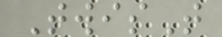TwisT
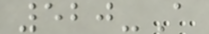520-A
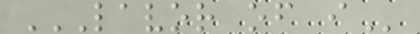LAVOR OF I
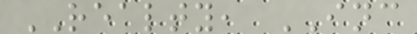REALTY, INC
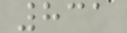831
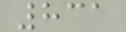831
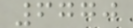6770
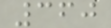360
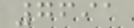7691
